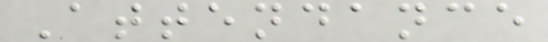Attendance
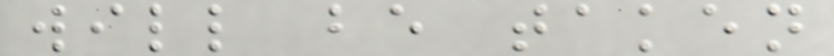will be taken
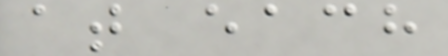at each
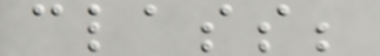class;
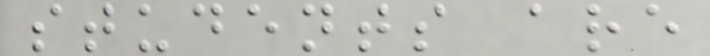students are
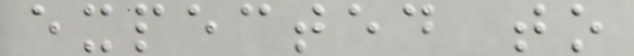expected to
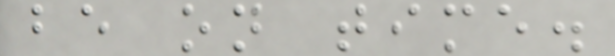be on time.
